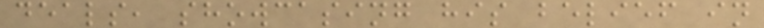deals, showcasing his belief in
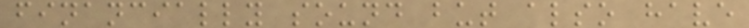financially sound but also have
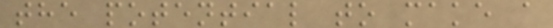the potential to make a
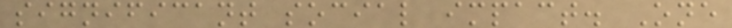significant social impact. One
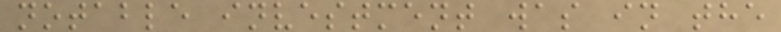notable investment was in the
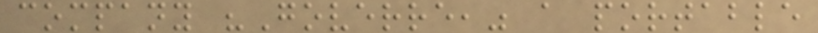company "Goverre," a portable
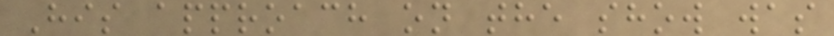His approach on the show was
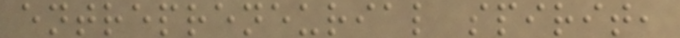entrepreneurial spirit,
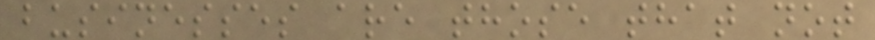businesses are those that not
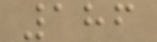186
